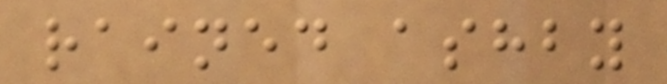rained ashby
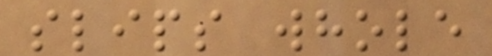slips whole
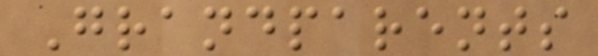Grandparents
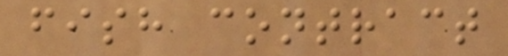fish contract
